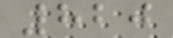820
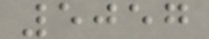5057
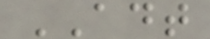ADT
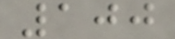100
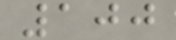100
